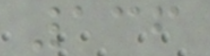136
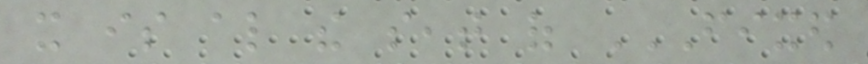it is also the seat of FIXED
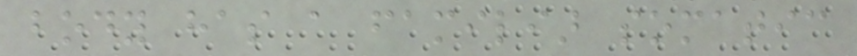body has a familiar somatic
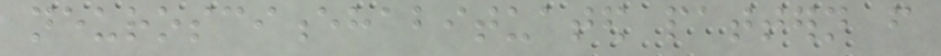neurosciencehabituated pattern from
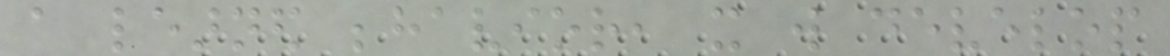a learned behavior, it will develop
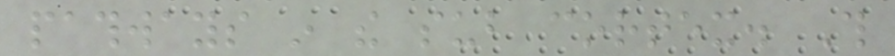pathways in the sub cortex. This
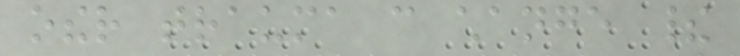other trauma can change their
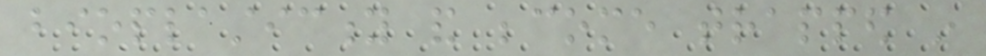bioplasticity and become trapped in
